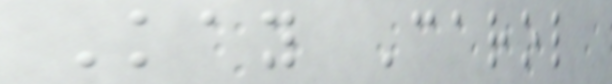Kay Carol
